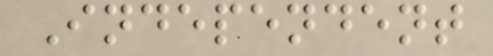Independent
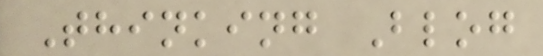Thinking Blog
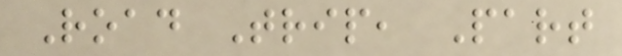Road Trip, Part
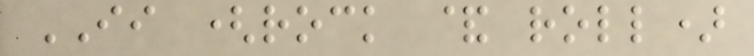II (rock & roll)
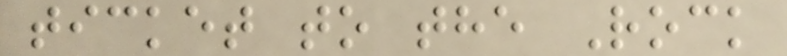ticket to the Rock
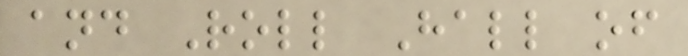and Roll Hall of
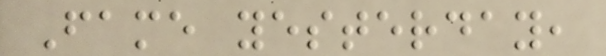Fame yesterday,
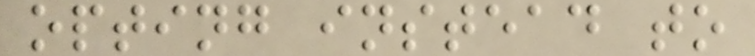opting instead to
